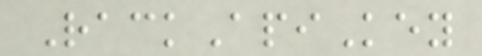RackApiKey
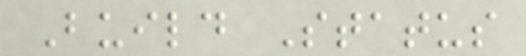Build Status
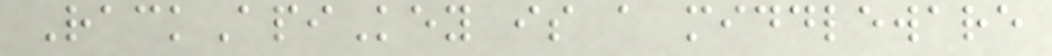RackApiKey is a middleware
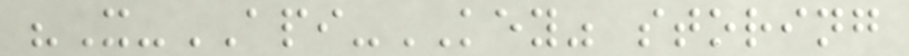"X-API-KEY" storing
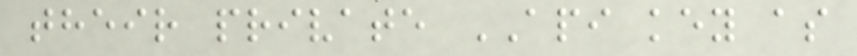their private API key as
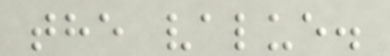the value.
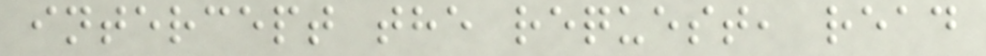intercept the request, read
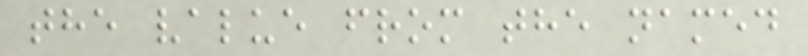the value from the named
